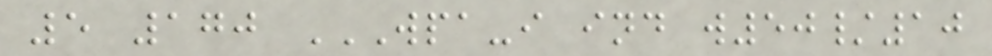5 170 WPA-I IND W50/10
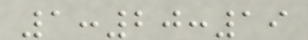1:20:19
